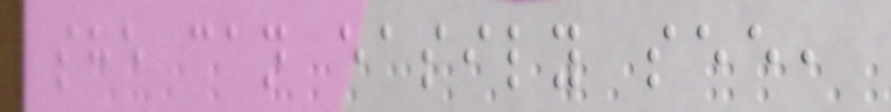she can easily see,
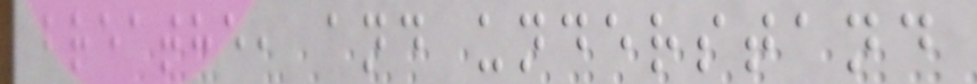breathe, and understand
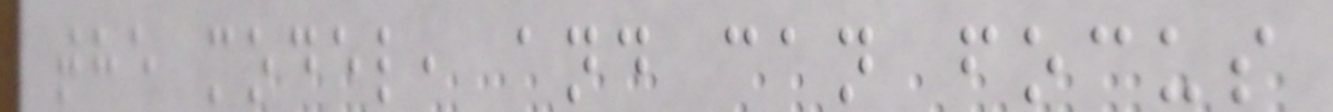the model, and can focus
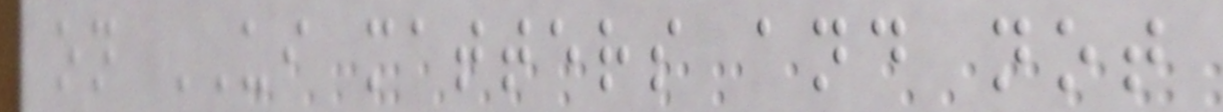on UI matters and not
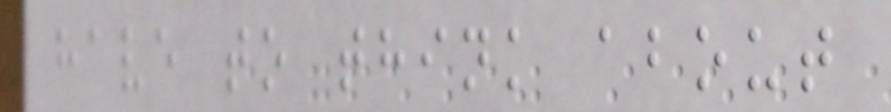have to think about
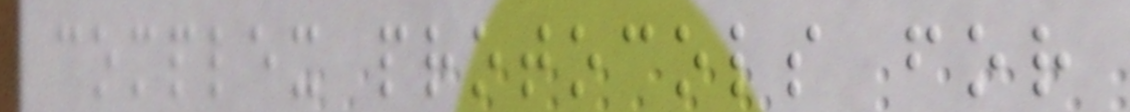complex protocols for
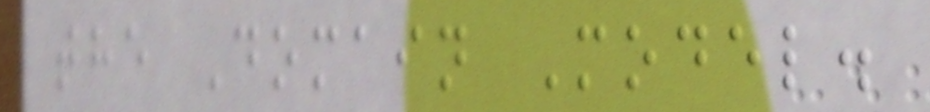the Domain Model.
